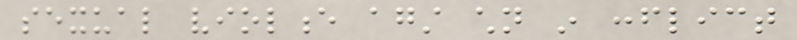sexual violence against children in conflict
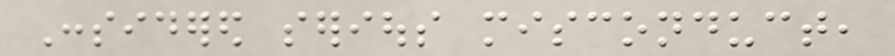Considered serious misconduct,
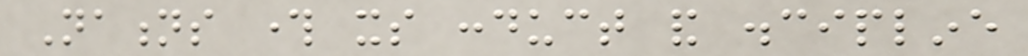Nations through its conduct and discipline
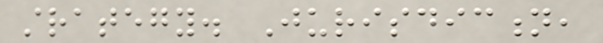strategy. Jurisdiction,
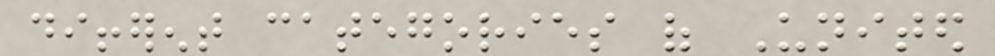different categories of United
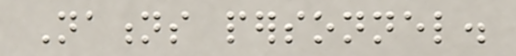Nations personnel.
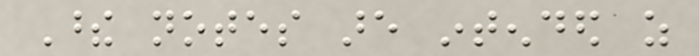These notes are intended as
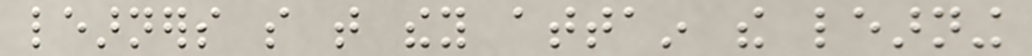learners so that they attain the learning
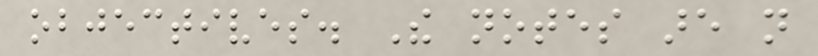objectives. The notes are not
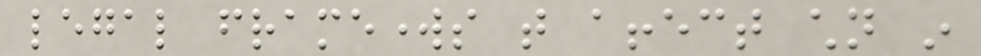legal frameworks that affect children in
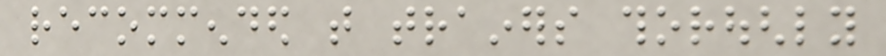recommended that trainers thoroughly
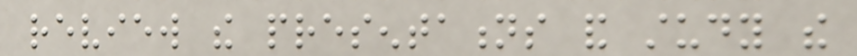review the presentations and study the
